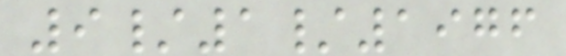9/1/1976
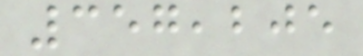357,205
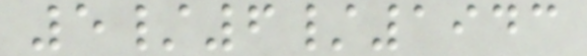5/6/1943
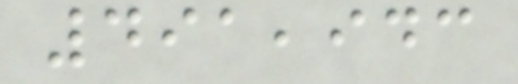491,943
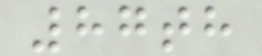87th
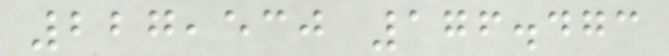227,530 176.473
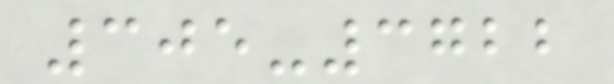305-3722
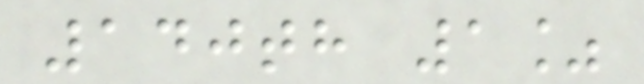140th 1%
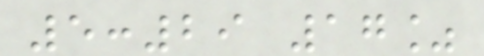5:29 17%
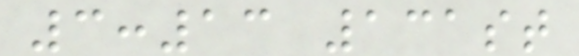3:13 131st
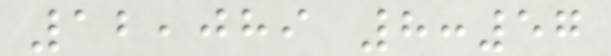12,089 8:57
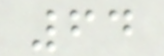64
